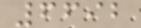6692
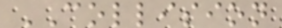COLLISION
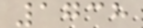1738
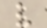v
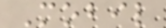Mobil
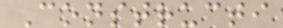Constructi
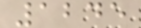1245
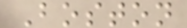Boston
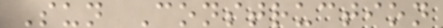Sun Construction
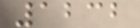1232
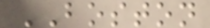BOSTON
